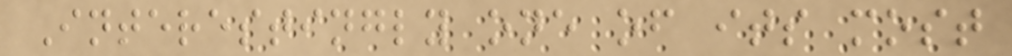Interestingly one of its most
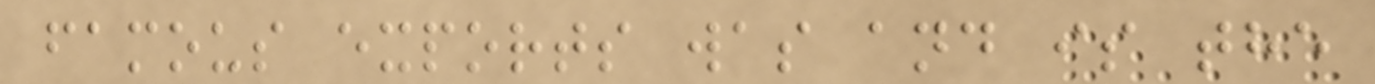famous exports was and is the
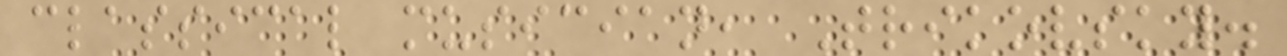classical musician, Trikovsky.
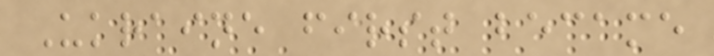Ukraine first became
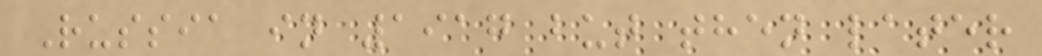Russia in 1917 but then later
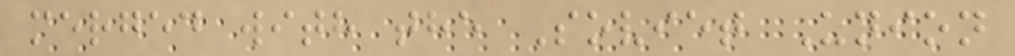merged with the Soviet Union
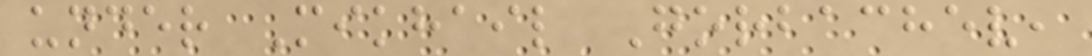under Mikhail Gorbachev,
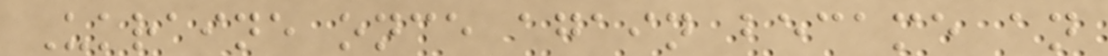Ukraine once again became an
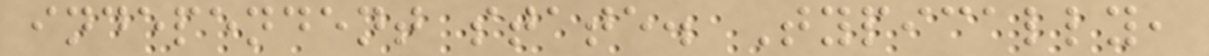independent state. Typically,
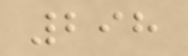298
